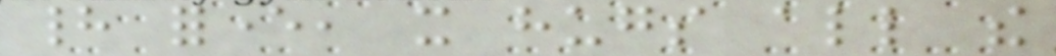had forever, it hugs all the
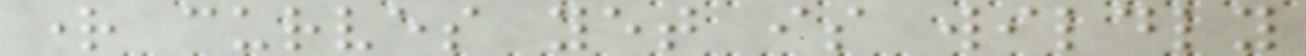right curves yet is wildly
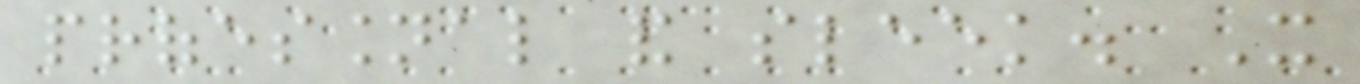professional and sleek. It
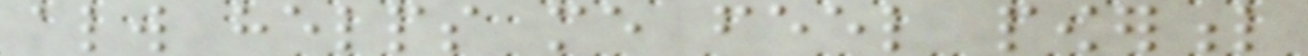always helps me feel powerful
